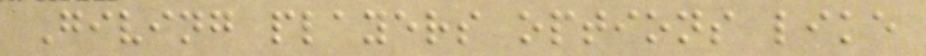Giving players options like
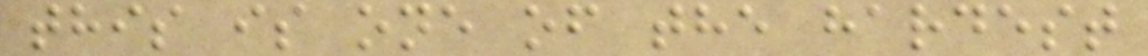this is one of the hardest
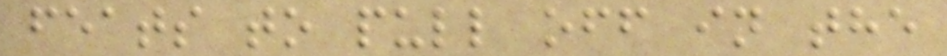feats to pull off in the
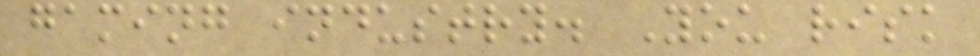gaming industry. You risk
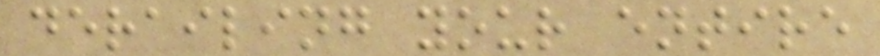derailing your entire
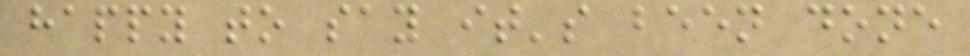happy to say it's been done
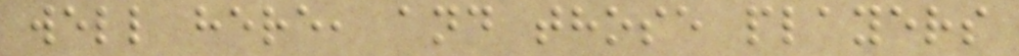well here, and those players
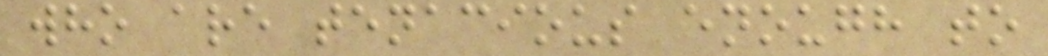who are tenacious enough to
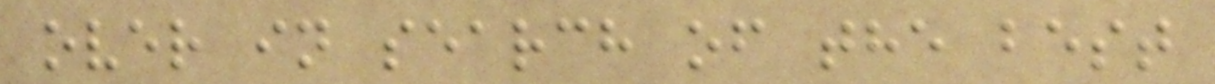over in search of the best
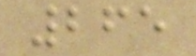265
